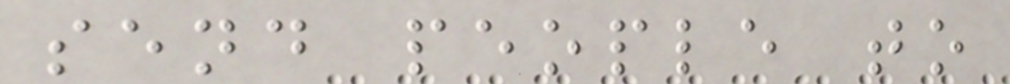send people to
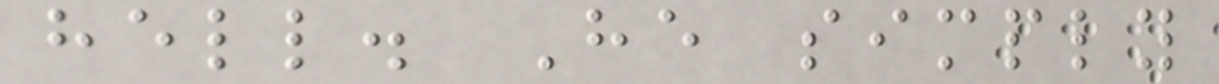hell. He simply
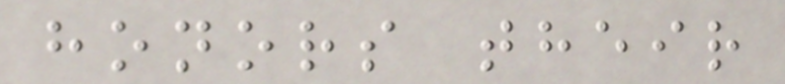honors their
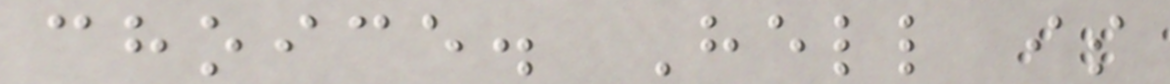choice. Hell is
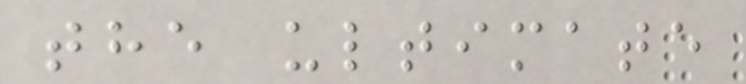the ultimate
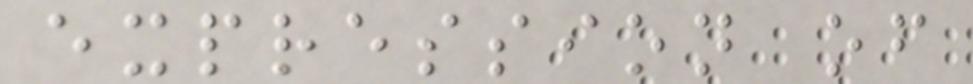expression of
